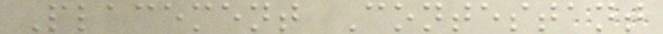Placement Contestant
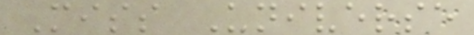Miss Universe
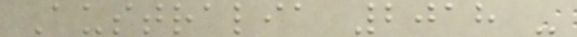Australia 2018 -
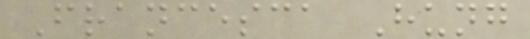Francesca Hung
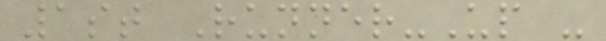1st Runner-Up -
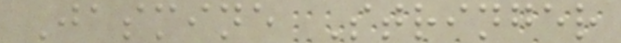Jasmine Stringer
